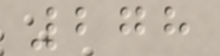278
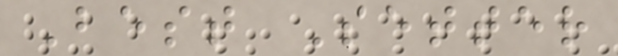Best Setter
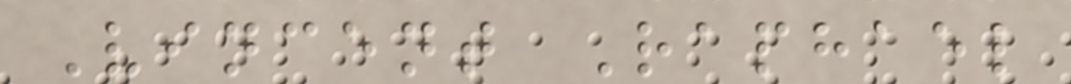Vincent Raphael
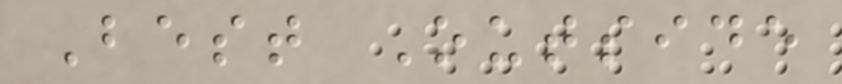Best Outside
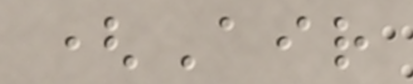(Air
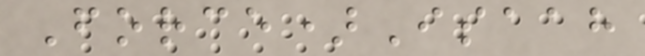Force)Isaah
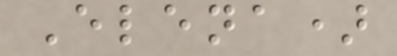Elena)
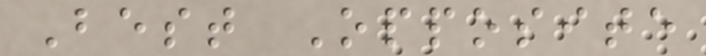Best Opposite
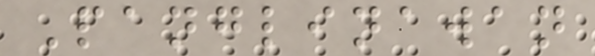Panglinawan
